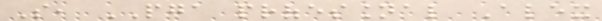So, PGA professional Alex
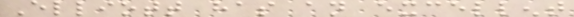Elliott has an excellent
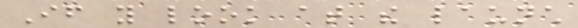If you look at the launch
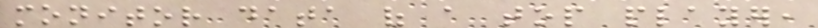monitor data of a top player,
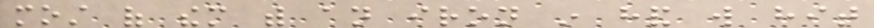most of them with an iron in hand will hit
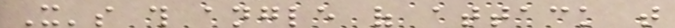It's this angle of attack that
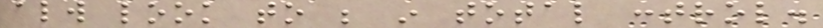always look to be in total control.
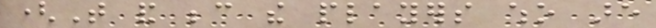(That and because the players who are
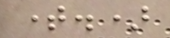time.)
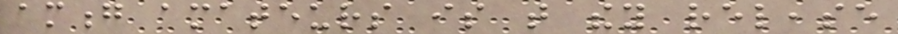among amateurs is that they release
